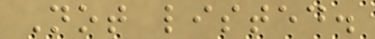Not listed.
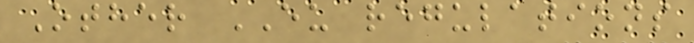Other EU regulations
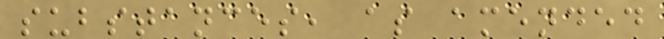substances, as amended
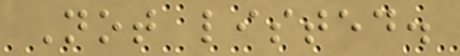Not listed.
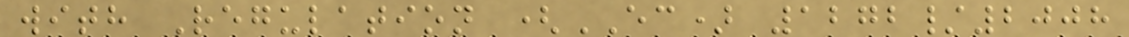with Regulation (EC) 1272/2008
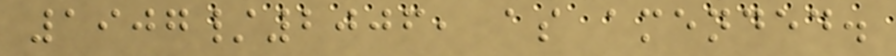1907/2006, as amended.
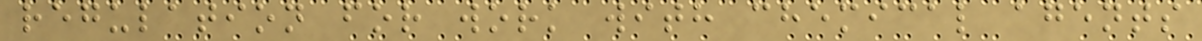regulation for work with chemical agents
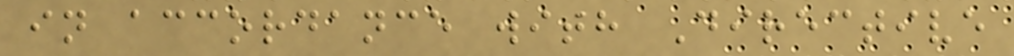in accordance with Directive
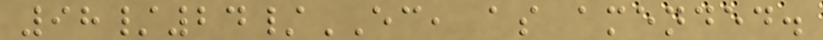98/24/EC, as amended.
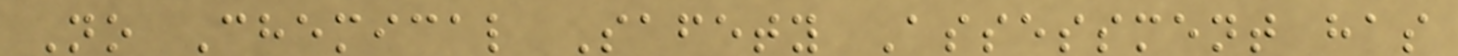No Chemical Safety Assessment has
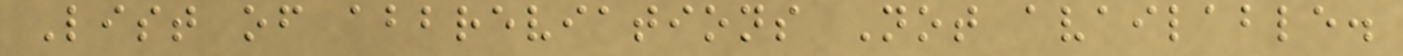List of abbreviations Not available.
